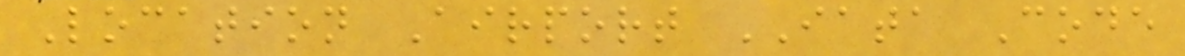Location Airport IATA Code
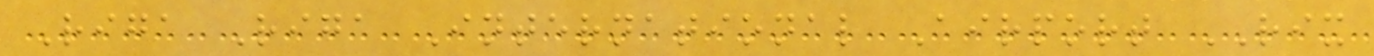Riga Riga International Airport RIX
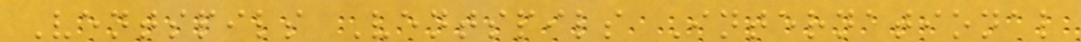Ventspils Ventspils International
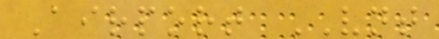Airport VNT
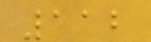112
